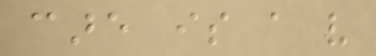care is a very
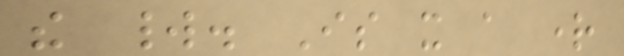the world. Is it a right
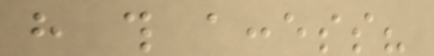have this access?
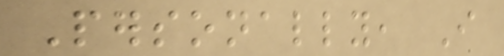Personally, I
